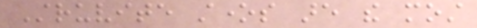Struvite stones are the most
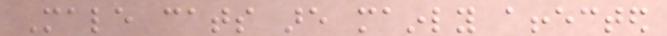Male cats are mainly affected
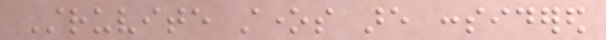Struvite stones are considered
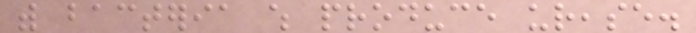with bacteria which produce urease.
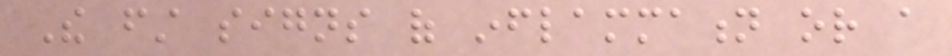The first signs of inflammation or a
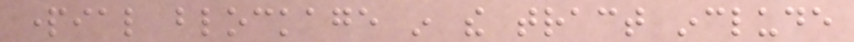partial blockage in the tract include
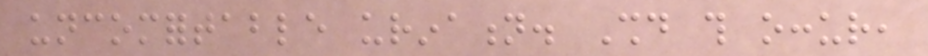uncomfortable urination. Should this occur,
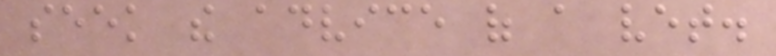seek the advice of a vet.
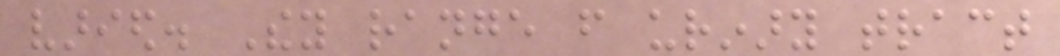varied. They range from urinary tract
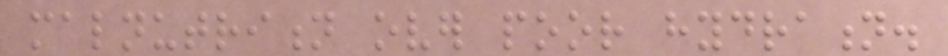malnutrition over poor hydration.
